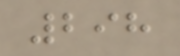298
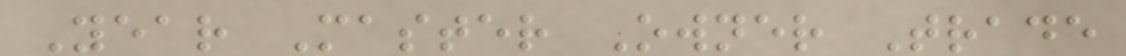Year Master Owner Trade
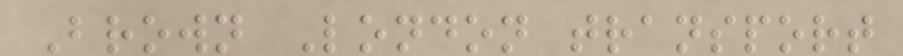Brown London transport
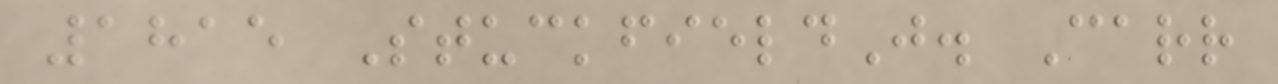1815 StuckfieldJ. Carr
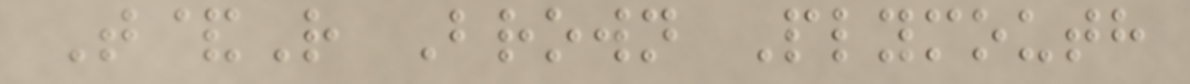T&R Brown Plymouth
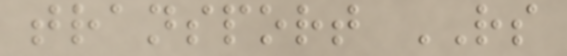transport RS
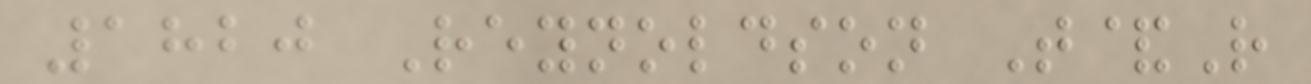1820 Reynoldson T&R
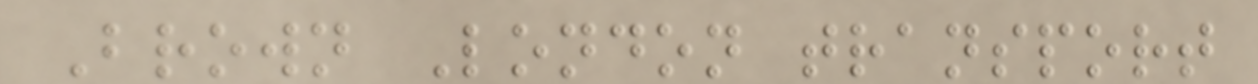Brown London transport
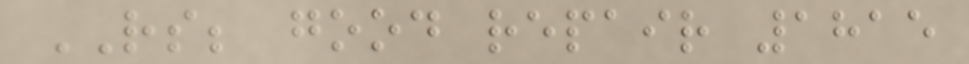RS; good repair 1815
